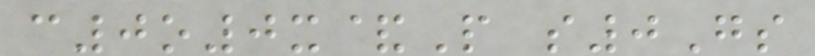c0o0x&P s0Gs
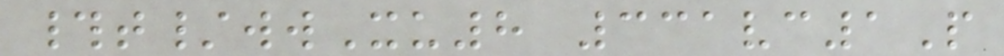#t/wwXu8 331vc1P
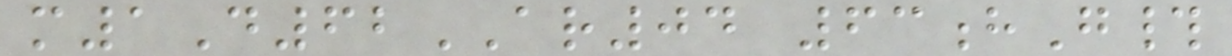m1D62AR04 63hG#
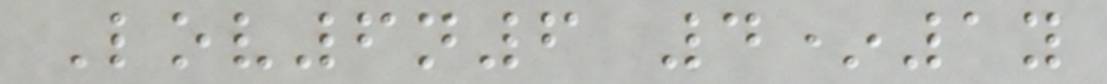Lov6n6 4*1y
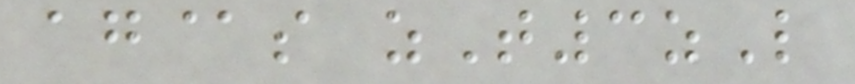ag@s zT3zL
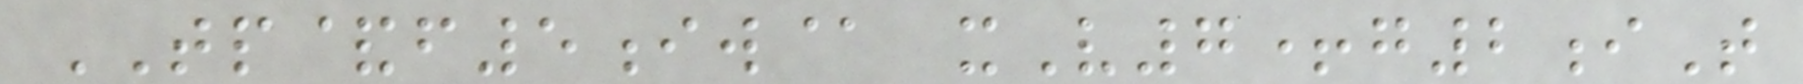TP&f5iw@ xV7+g2iT
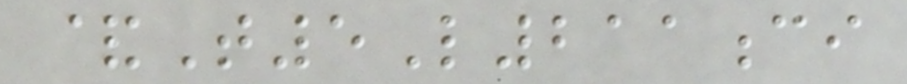&T5L211ci
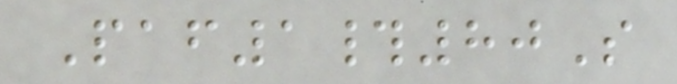Paf1#80S
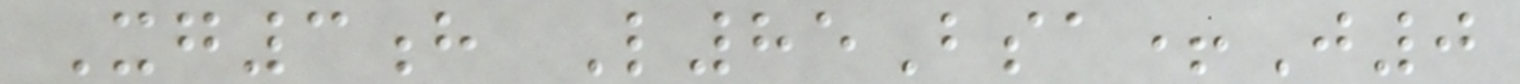Xg3h L85Bsa+J0
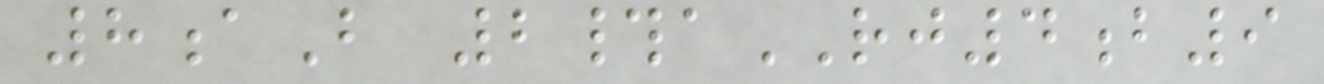8aB 2#aRJ4b9
